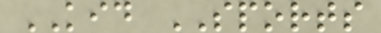KID SPORTS
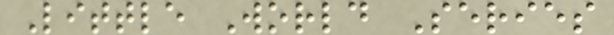Little World Series
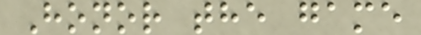Honor the game
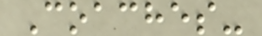Coaches-
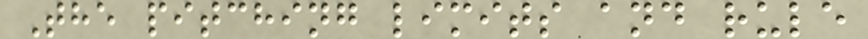The pitching limits and rule
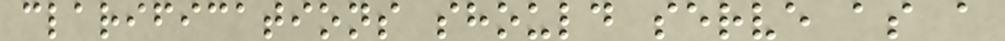clarifications should serve as a
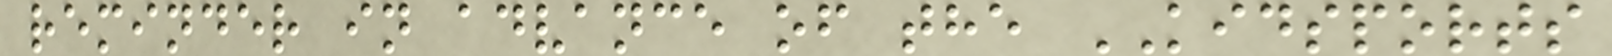reminder in advance of the KIDSPORTS
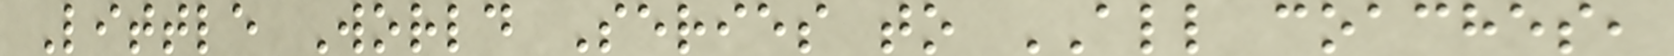Little World Series to ALL coaches,
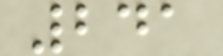241
